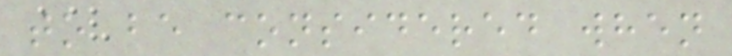to be considered when
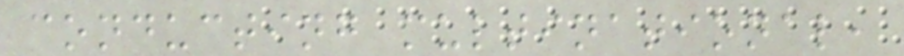conducting multinational,
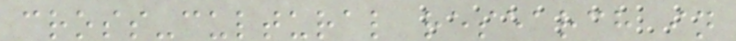cross-cultural research in
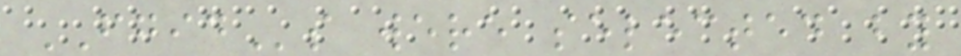FGIDs were selected by
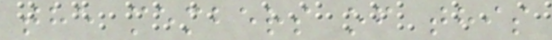the members of this
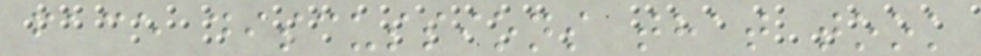face discussions that took
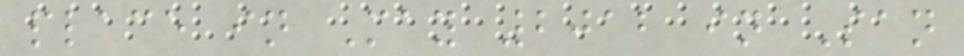place in May 2012 in San
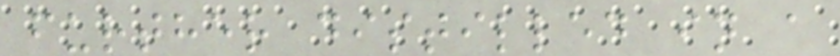further distilled in a
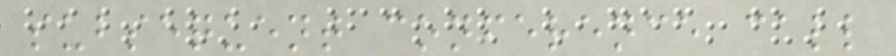subsequent conference call
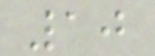10
